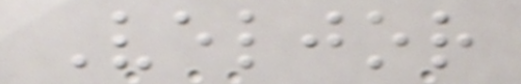Veljor
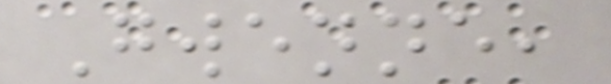Gwenne,
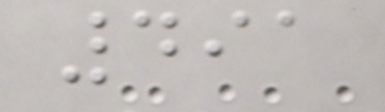491
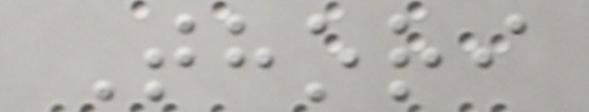Thori
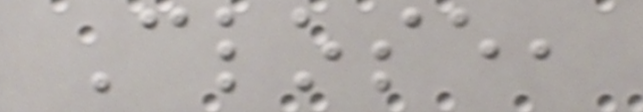Close,
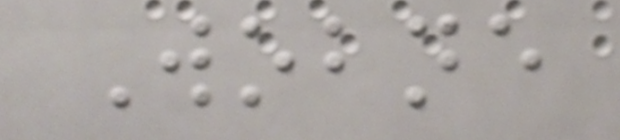Wobne
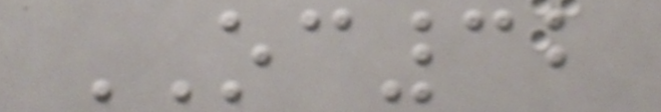OC32
